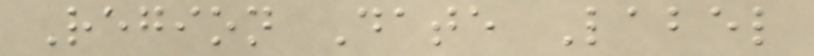Region Date Label
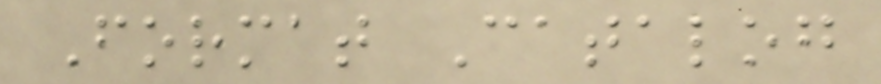Format Catalog
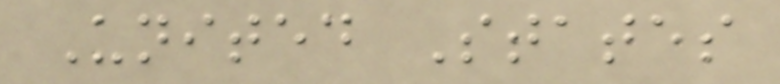United States
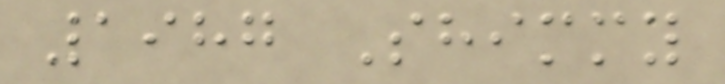1987 Shimmy
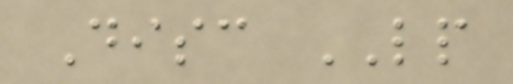Disc LP
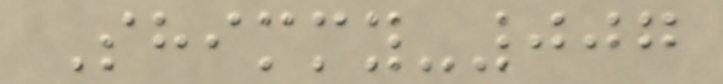Shimmy-007
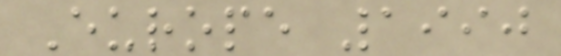Europe 1990
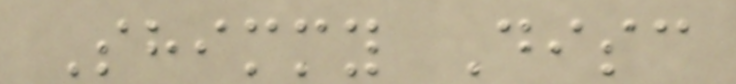Shimmy Disc
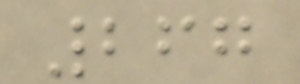267
